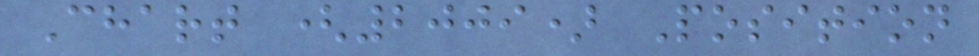Chart (2009) Position
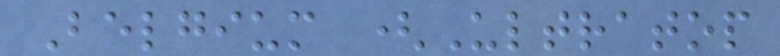Belgium (Ultratop
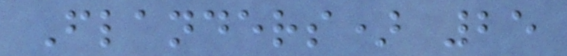Flanders) 25
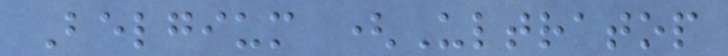Belgium (Ultratop
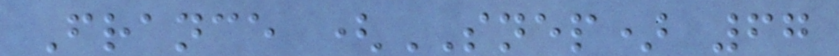France (SNEP) 67
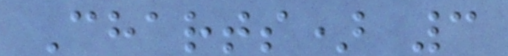Charts) 3
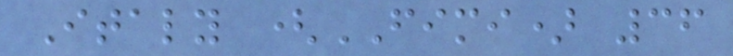Italy (FIMI) 36
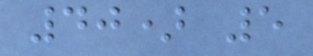40) 5
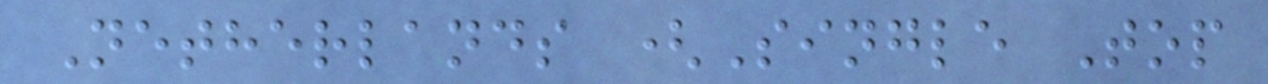Netherlands (Single Top
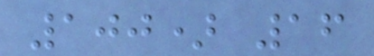100) 16
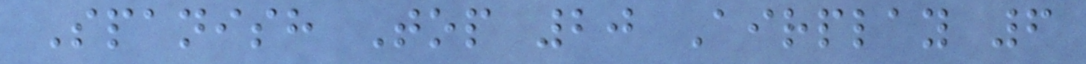Spanish Top 20 Airplay 6
